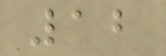12
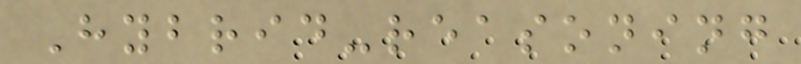Hybrid-reasoning
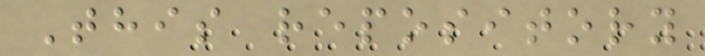This repository
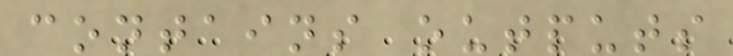contains outputs
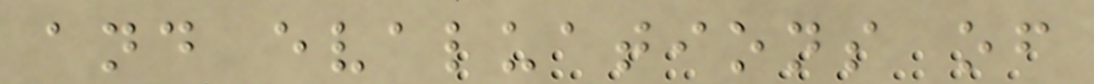and evaluations of
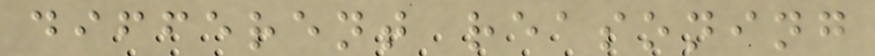different reasoning
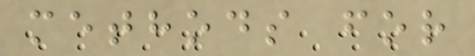methods for
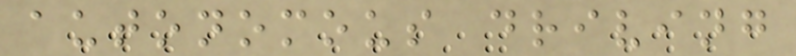autonomous driving
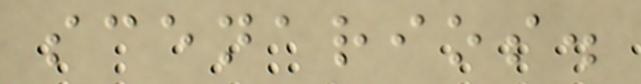scenarios.
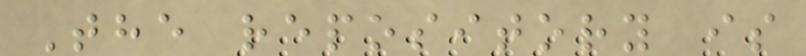The repository is
